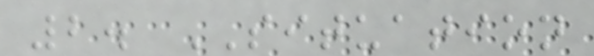2. SITUATION
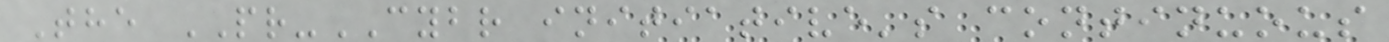The PR-CYBR initiative's continuous
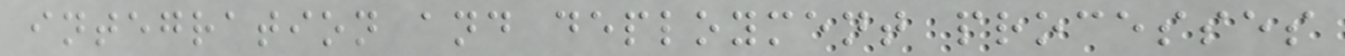integration and deployment processes
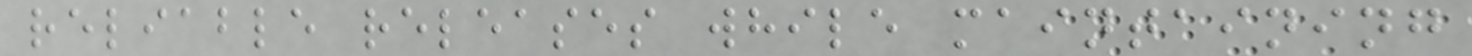reliable releases while maintaining
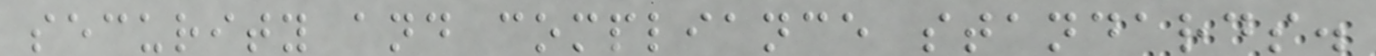security and compliance standards.
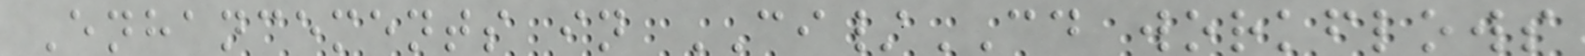Enhancements in CI/CD workflows
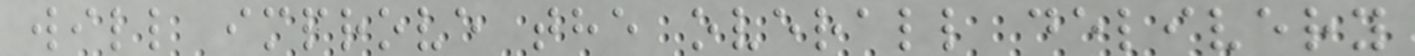will improve the overall delivery
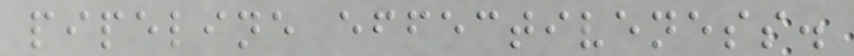pipeline effectiveness.
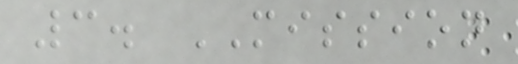3. MISSION
